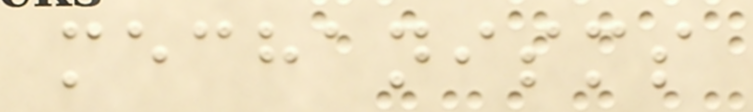mechanisms
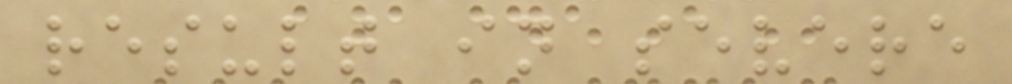result in severe
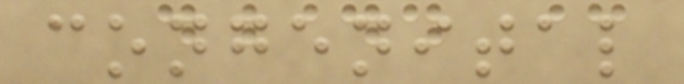congenital
